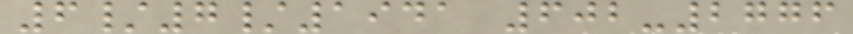6/7/1941 602-2776
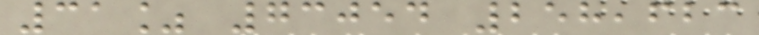31% 73054 258,623
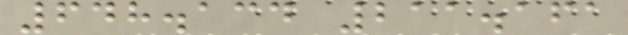648.134 211.161
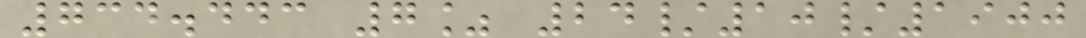734.443 7% 24/10/1900
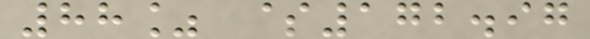88% $172.97
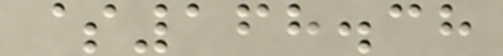$168.38
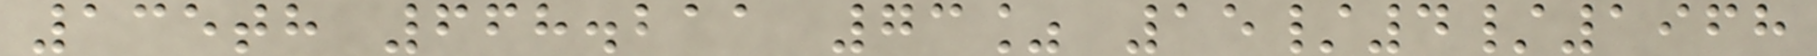135th 668.211 73% 15/4/1968
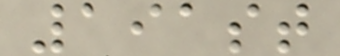191st
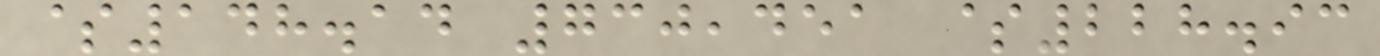$148.14 730,451 $228.93
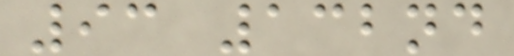93 132nd
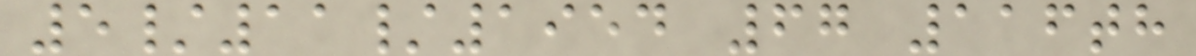5/11/1954 67 116th
